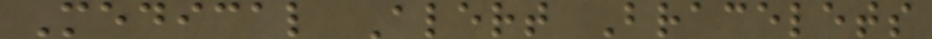Medical Alert Bracelets
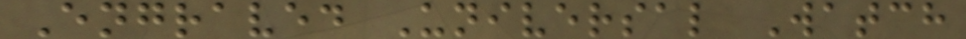Engraved Universal Watch
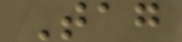Tag
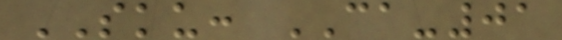SKU: CA-01
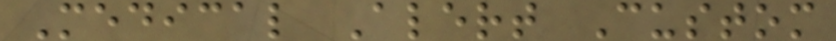Medical Alert Custom
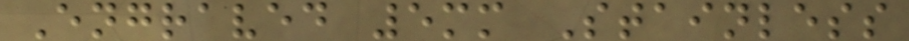Engraved 5mm Stainless
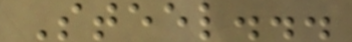Steel...
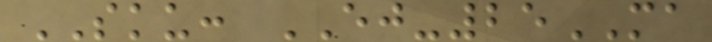SKU: EJ-25MA
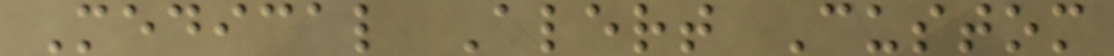Medical Alert Custom
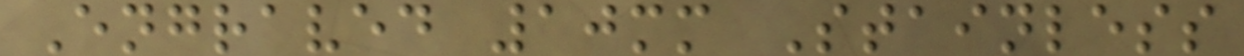Engraved 10mm Stainless
